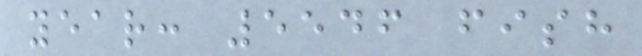year: 5546 fish
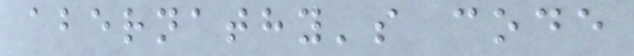abernathy's code
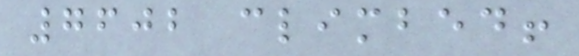7602 climbed!
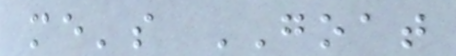me's GOAT
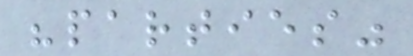"parties"
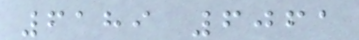6189 6061
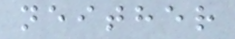neither
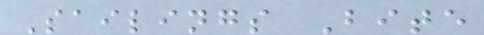Sailings Bite
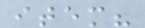item?
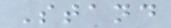Stand
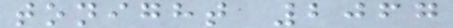tonight 2067
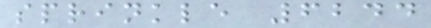sprinkle 6244
